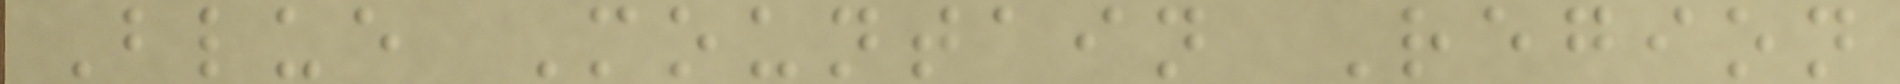Blue Mountain Region
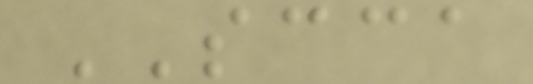SCCA
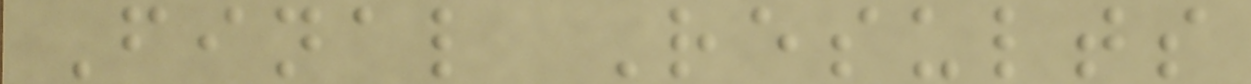Final Results
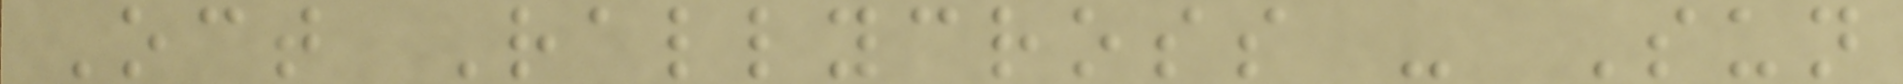Oct Rallycross - Sun
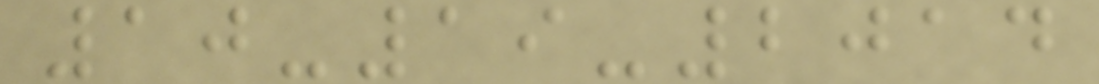10-19-2014
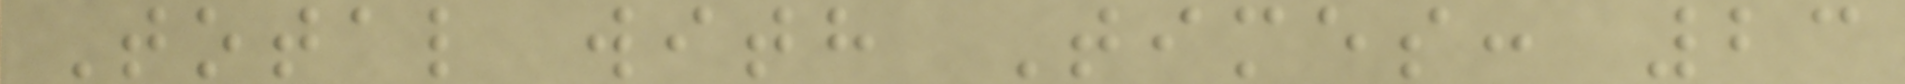Total with Times: 23
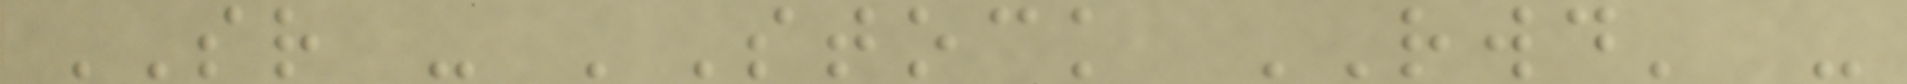SR - 'Stock RWD' -
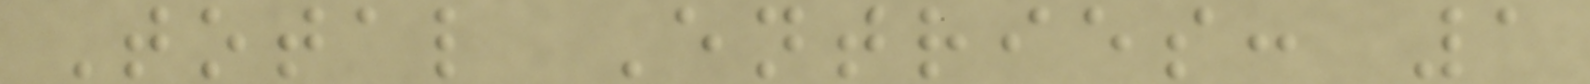Total Entries: 1
